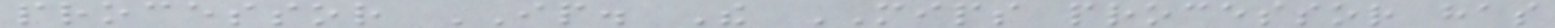processor IP. The MIPS processor has
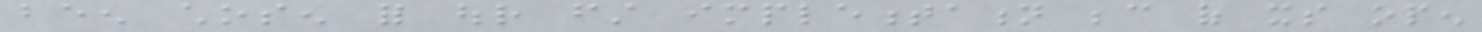been chosen for our first implementation because of its open
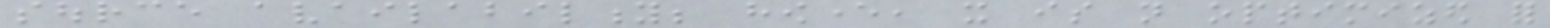source availability; however, it is not optimized for
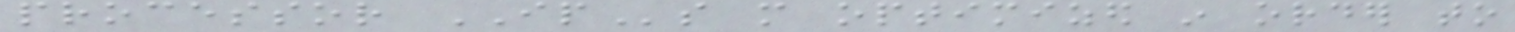processor IPs more optimized in order to
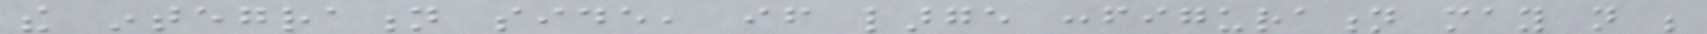the integration side, if large configuration may not be
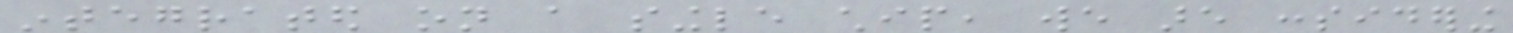integrated on a single chip, we are considering
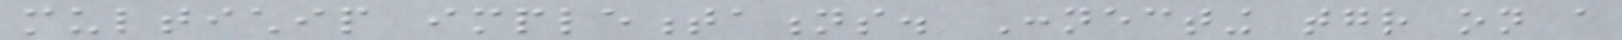multichip implementations. Connecting together on a
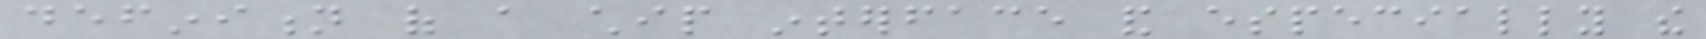definition of a chip interface and especially the
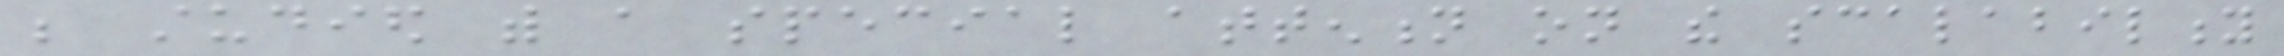be studied with a special attention on the scalability
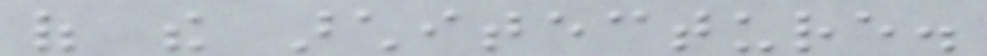of the architecture.
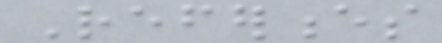References
